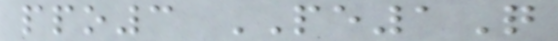ppo3 PE1Q
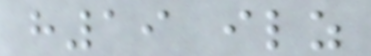h19 ilz
